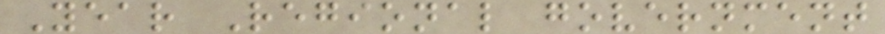Year Regional government
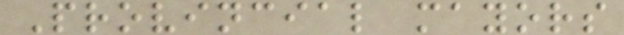Provincial mayors
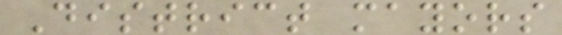District mayors
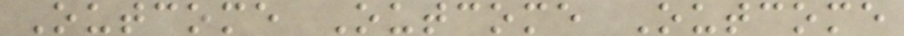Outcome Outcome Outcome
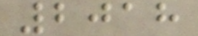2018
